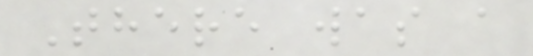There was a
